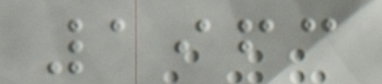1963
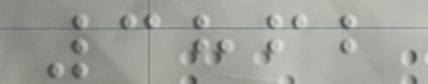3862
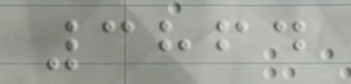3864
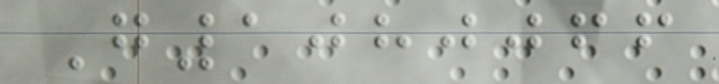G1080066
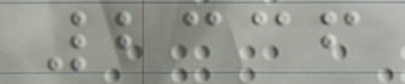2336
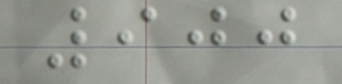900
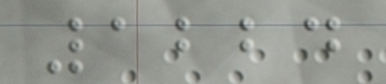1224
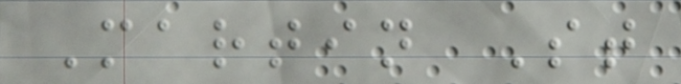Martin St
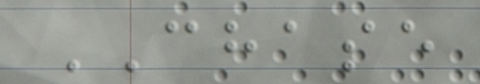CHASE
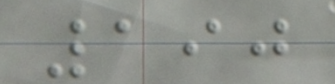190
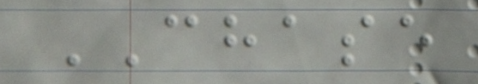CHASE
